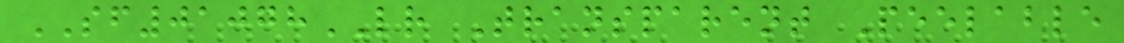SF01078LR Transparent Peelable
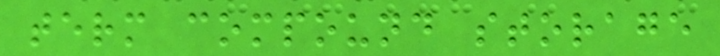term compound storage
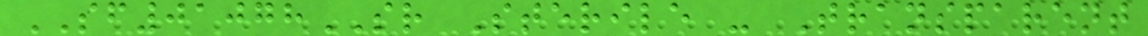SF01078SR Sterile - Transparent
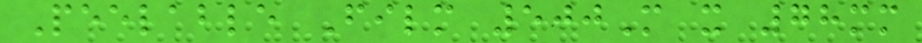Peelable Film 500M x 78mm
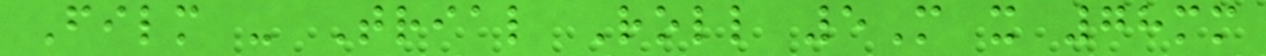Film - Trial Roll 5M x 78mm
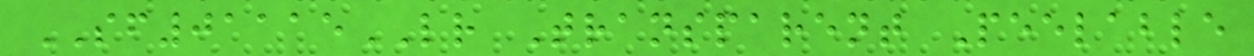SF01115LR Transparent Peelable
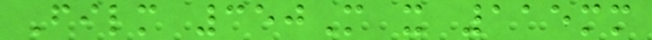Film 350M x 115mm
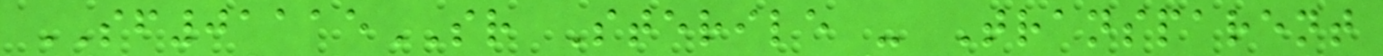SF01115SR Sterile - Transparent
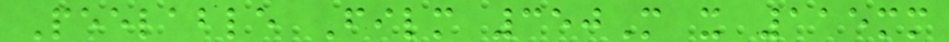Peelable Film 350M x 115mm
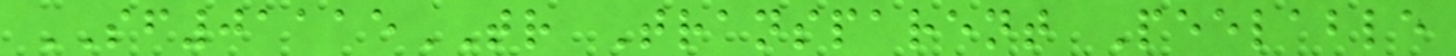SF01115TR Transparent Peelable
